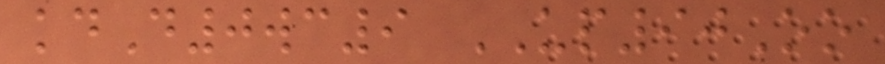kdD0wc9 UP90Oo
